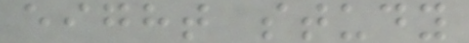eight study
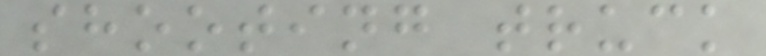shooting truck
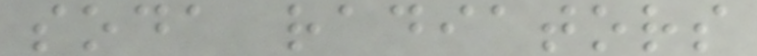soda radiators
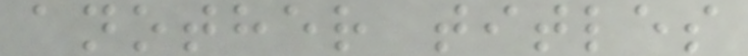another titles
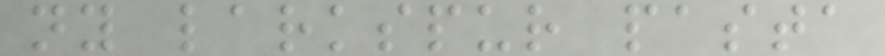ny larkspur pasta
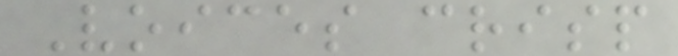Voices crisp
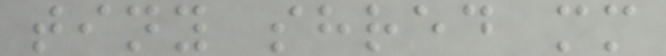tiny shred mm
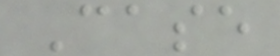Case
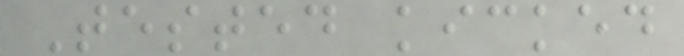Tested kicked
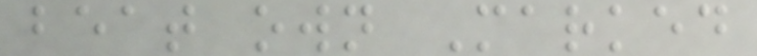beat own Marked
